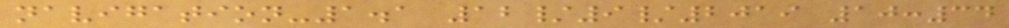navigation-1.1 12/9/2019 10:34
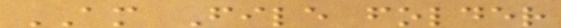AM File folder
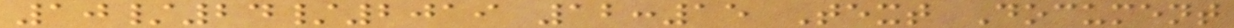10/24/2019 12:15 Text Document
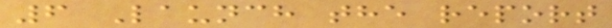6 Launch the report
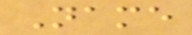Name
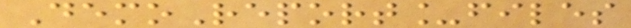DemoReport_files
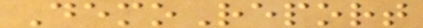DemoReport
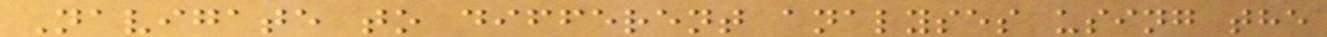Navigate to different analyses using the
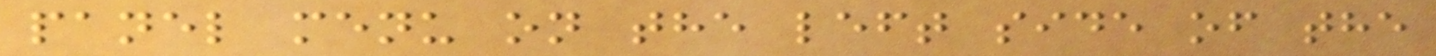panel menu on the left side of the
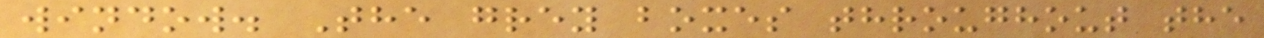window. The grey boxes throughout the
